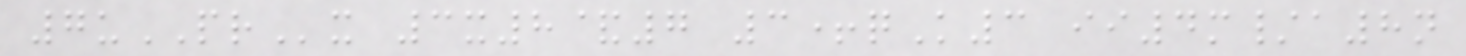7uPRx 3x8&7 3+qK3 ii4m/a8n
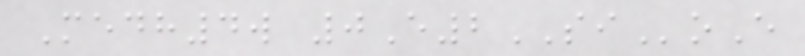Medh4w 0E2SIoE
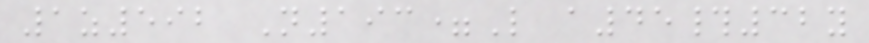1z592 N193=L a45#32y
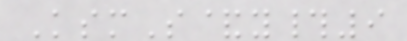KsmS&y#9
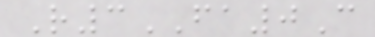R3FA0C
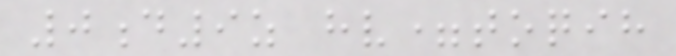0d9z hv=toqih
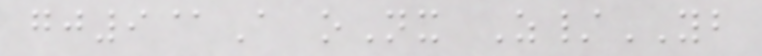gj9@A oNx Z/YB
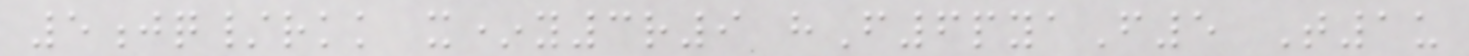5jq/rkk x*y3r9 hF6pyaF5 T1u
